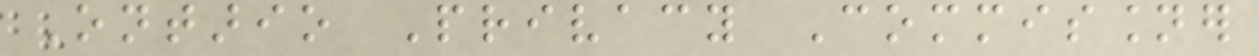Ontario Privacy Commissioner
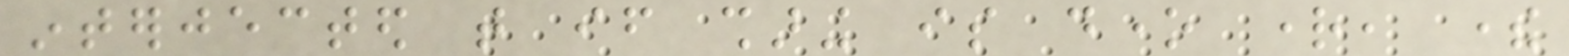interjected that if sharing is done right, there
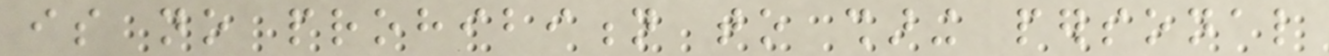is no prohibition to sharing personal
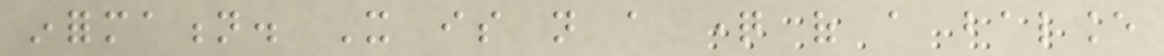information. It is not a question of a balance
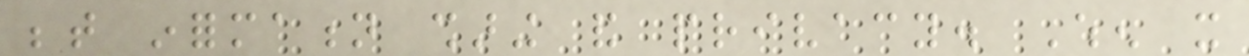between information sharing and privacy. When it
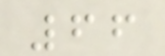66
